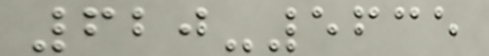620-5635
